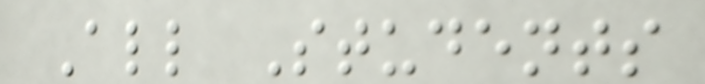All Students
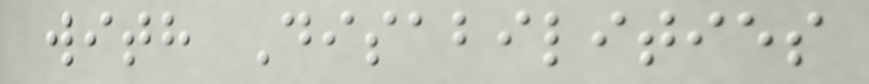with Disabilities
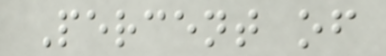Percent of
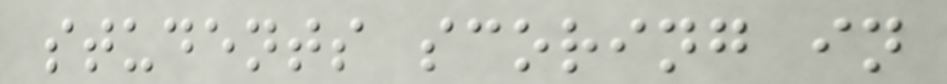students scoring in
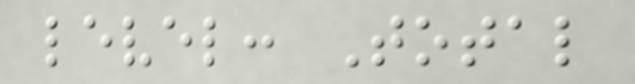level: Total
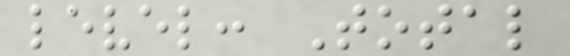level: Total
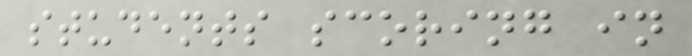students scoring in
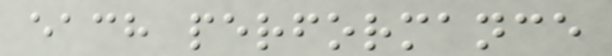each performance
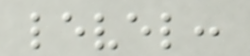level:
